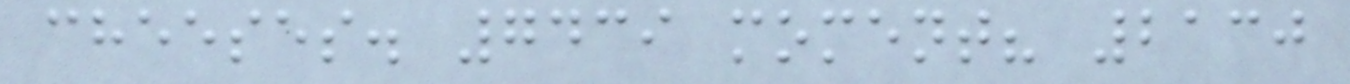cheeses. 7439 moment? 2130
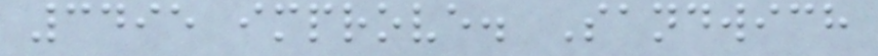3495 improve. Sandwich
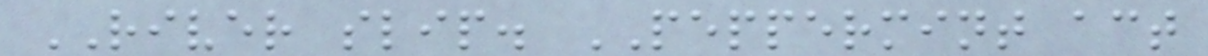RIVER slip. PEPPERMINT act
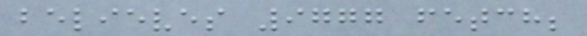believes 9777 fetch;
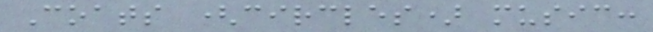Coats (circles) music:
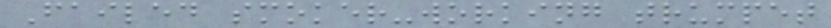Failed smoker-working trumpet
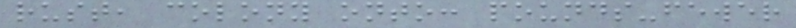rust, colony onto: pounds-fewer
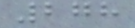278
